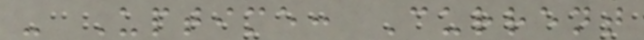- Uptime: Current
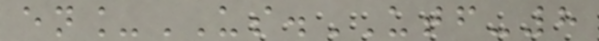en_US.UTF-8
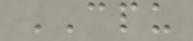CPU
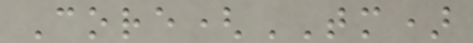Core(TM)
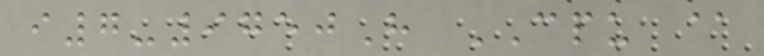i7-9750H CPU @
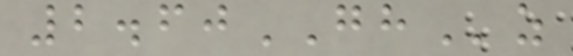2.60GHz
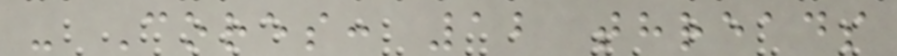- Cores: 12 threads
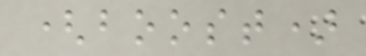(boost)
